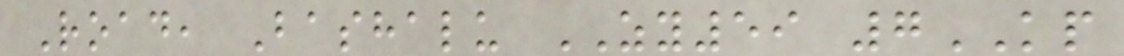Road, Bashalu ZY59 7KP
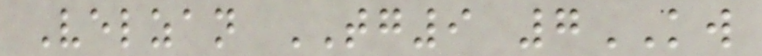Velzan TG9 7KW
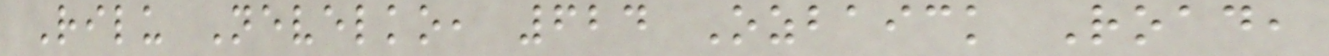Rilu Nevelko, 624 Ozbaick Road,
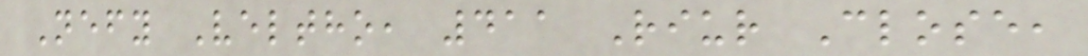Nefy Veltho, 411 Riur Close,
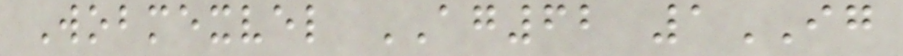Wobmexvel AG62 1IG
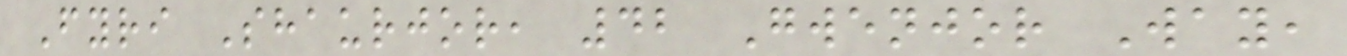Fyri Shaurjor, 42 Gwenjor Way,
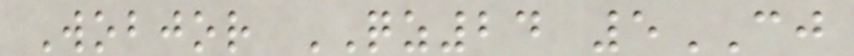Wobjor QZ24 5CJ
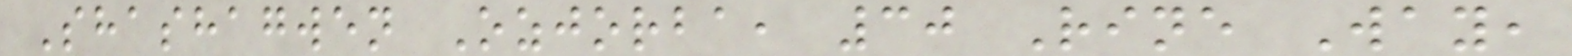Shashagwen Ozjorba, 30 Rine Way,
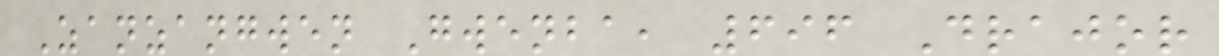Zanzangwen Gwenba, 696 Drajor
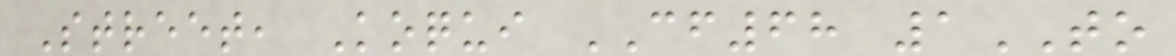Street, Koqui CF68 1TO
